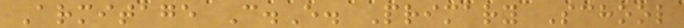Armitage C.E. Primary School
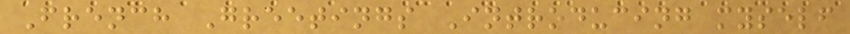French Greetings Introducing myself
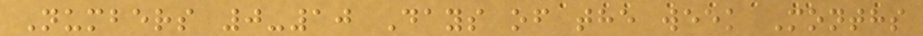Numbers 0-10 Days of the week Months
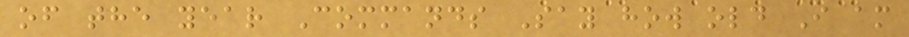of the year Commands Say how old I am
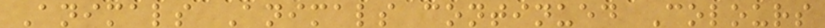Animals Animals continued Colours
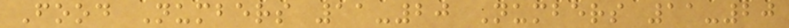Food Numbers 11-20 Numbers 11-20
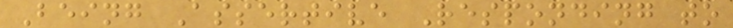Being Assertive Responding to
